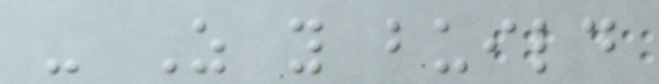- As you build
